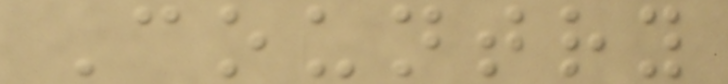Country
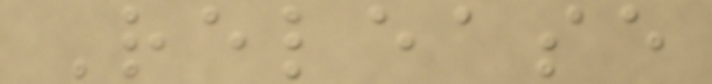Release
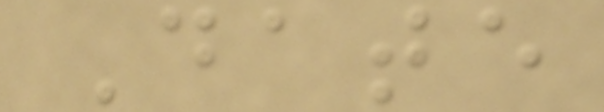Date
